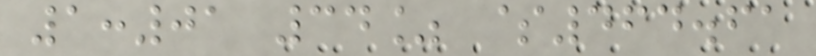1:01 34% $464.61
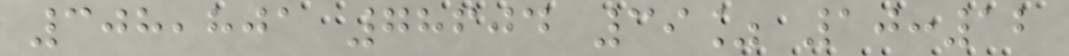308,801 78604 39% 10:12
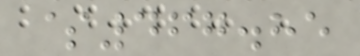$467.85
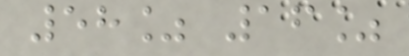58% 16%
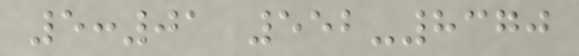5:01 552-8370
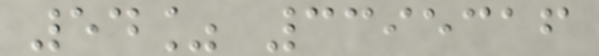54% 3395316
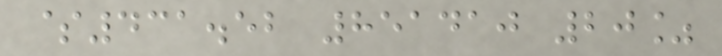$431.52 851410 20%
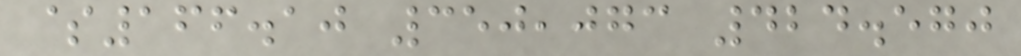$166.10 350,073 424.570
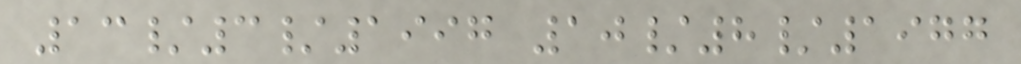13/3/1997 10/8/1977
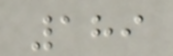189
